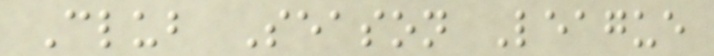Club Season League
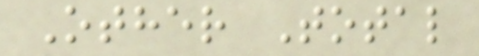Other Total
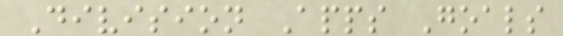Division Apps Goals
